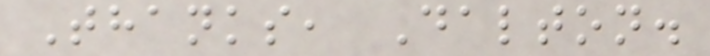Thanks, Dalton.
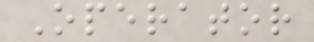Operator
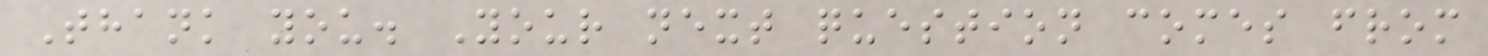Thank you. Your next question comes from
